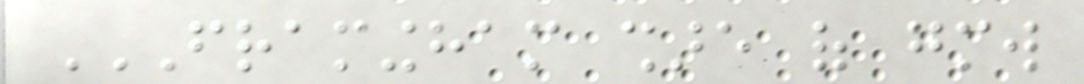FRAMINGHAM SHARE OF GMW
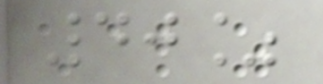40%
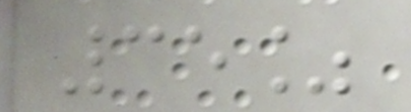35%
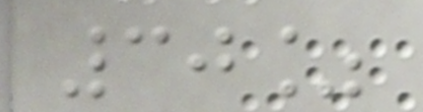30%
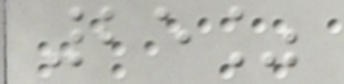25%
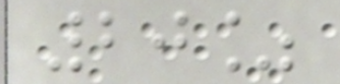20%
